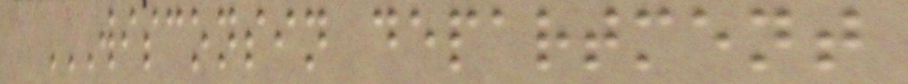WISCONSIN DEPARTMENT
